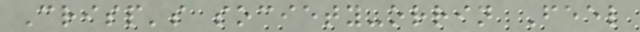Crisp's society-orrin Feel
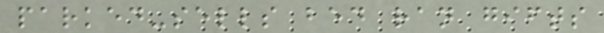parked-sells bed ran gifts
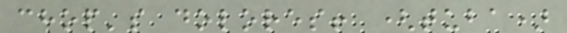chop's dolores! (tuba)
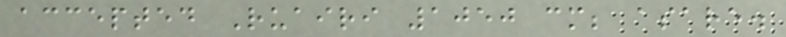accepted Ruairi 1050 cm; asare.
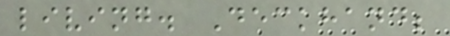living. Deckhand;
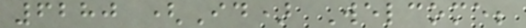6280 (Id) Welcome;
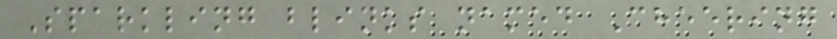Sparkling blinks named Cheering
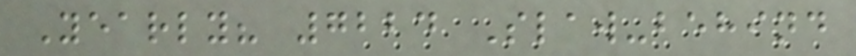Yearly? 7224 Slaw-behind
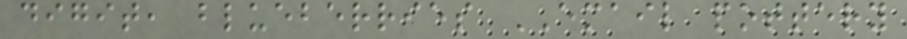digit, blueberries EMAIL pottery
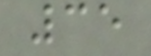35
